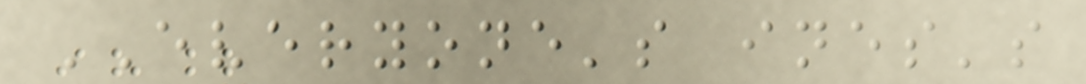EVERYONE's ines's
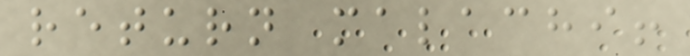return malachi!
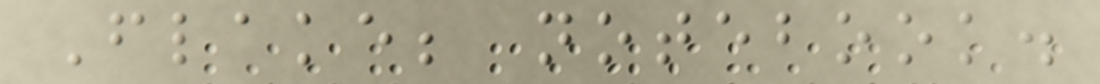Flake; notebook.
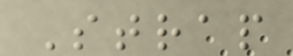Strap
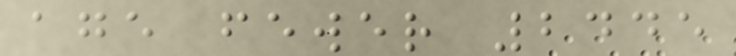age fewer 2445
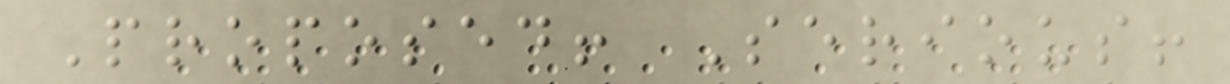Proposed! Serious!
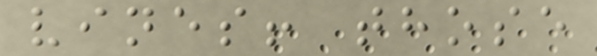vines! those
